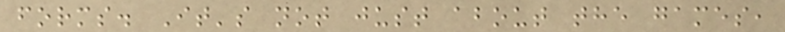forms. It's not just about the games,
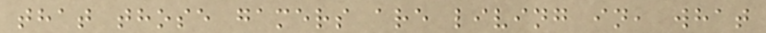that those gamers are living in, what
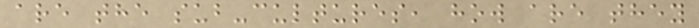are the sub-cultures, how are they
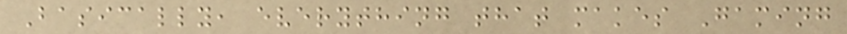Basically, everything that makes Gaming
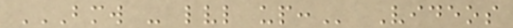BMW - LVL UP: Videos
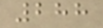288
